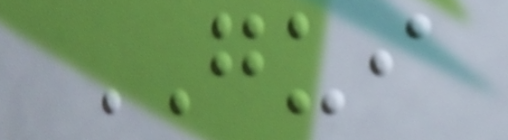GUI
